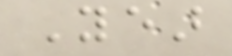Year
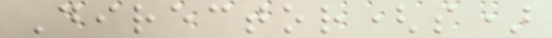Director(s)
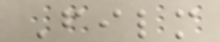Film
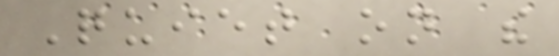Quiet on the
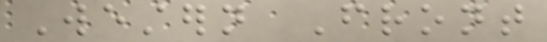Western Front
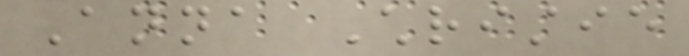Anna Christie
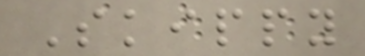Skippy
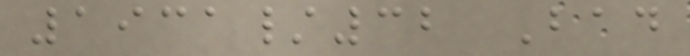1931/32 Bad
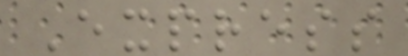Express
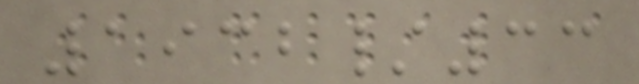1932/33
